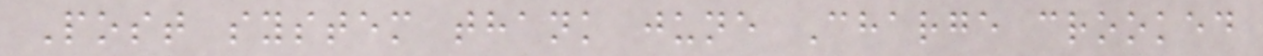Post system thank june Charge crooked
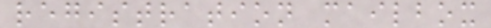registration mailbox
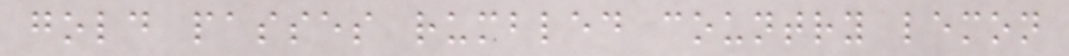gold passes rumbled country lemon
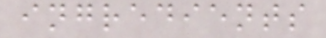ingredients
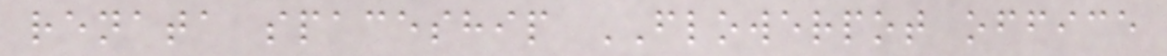renata spaceship FLOWERPOT office
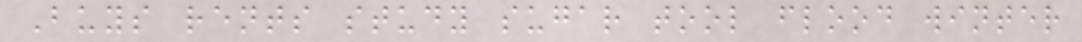Buys rents study sugar tool flood winter
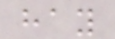hay
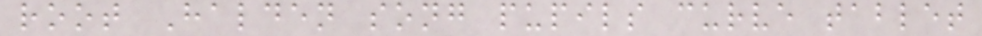root Halden song pupils curve tablet
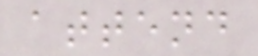attend
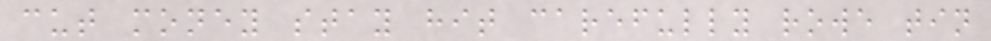cut money stay hit carefully rowe tin
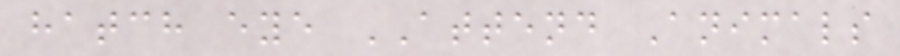hatch eye ATTEND Animals
